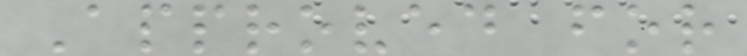Approved for
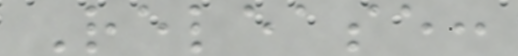Release:
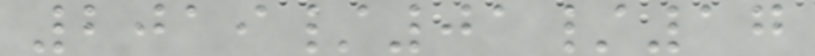2019/01/17
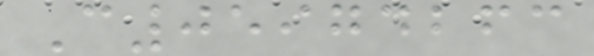C05974263
